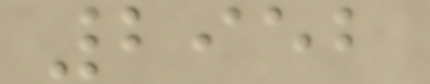2952
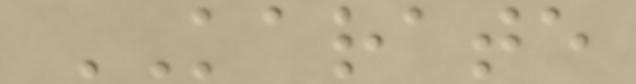KARATE
